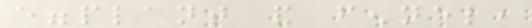eggplant and fennel,
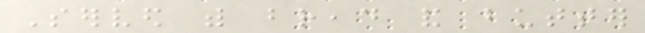Served with bread and butter
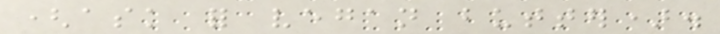(ask for vegan butter).
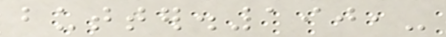butter.190,-
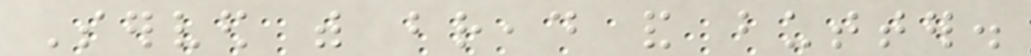Served with bread and butter.
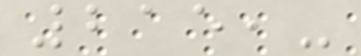215,-
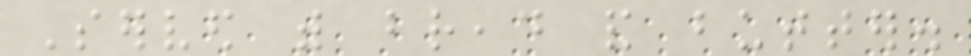Served with bread and butter.
